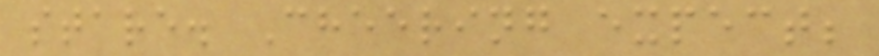stare. Cheering expect;
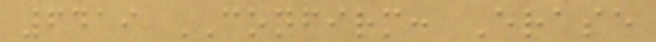6419 CONFIRM: Erase
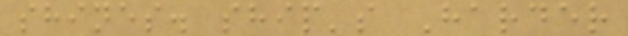shines. ship's Harder
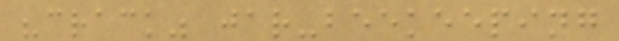"crack" jar-beekeeping
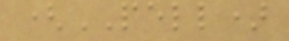(PELL)
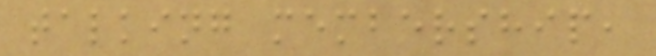talking membership,
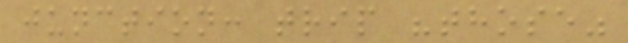junction: trip "those"
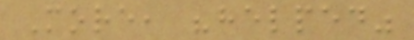More, "helped"
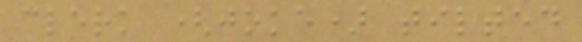clerk (joke) tilted
